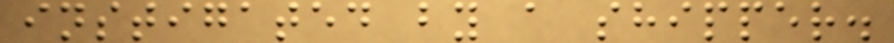instigated by a shipper.
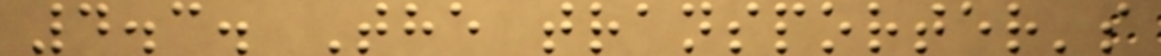4.3. The transporter's
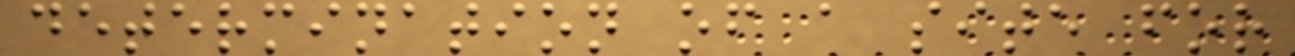determination of a site for
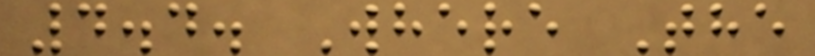4.4. Where The
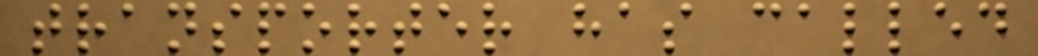transporter has called
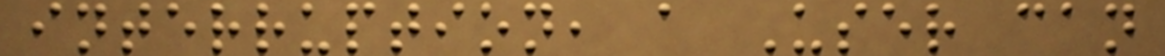interruption, a User can
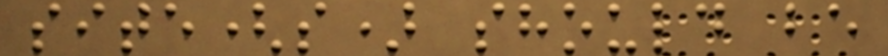site(s) should be
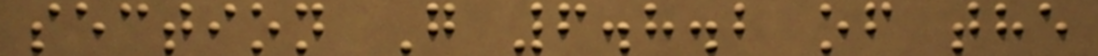section G 6.8.2 of the
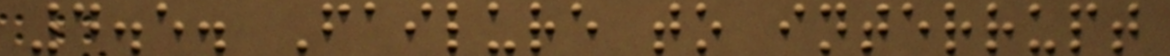4.5. Failure to interrupt
